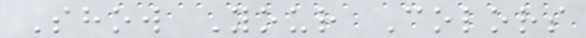Show Your Colors
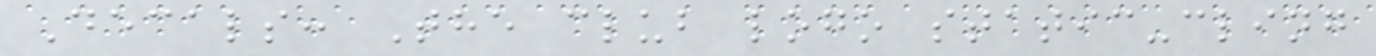Decals: The club logo static-cling
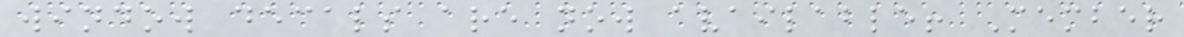window decals are now available! Member
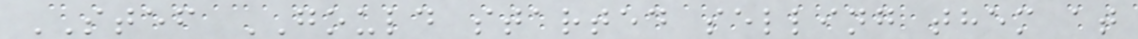STEF GOULD started selling them at
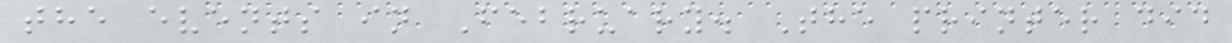the events in February. The printer did
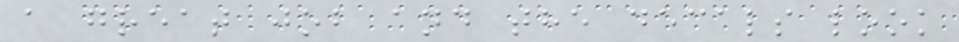a great job and the decals look
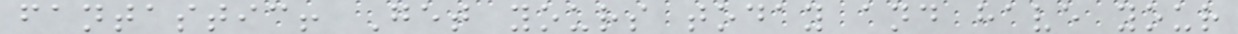fantastic! Get yours today and have your
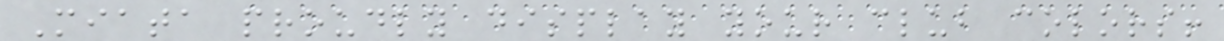Miata proudly display your club colors!
